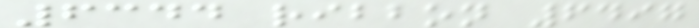6344 ribbon 6497
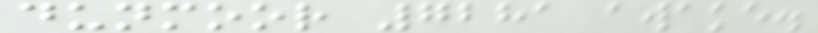dunmoor 7281 awake.
